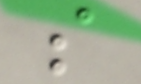s
